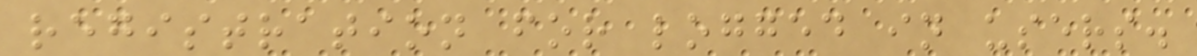registration for logged in users.
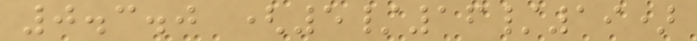0.3.0 (5/16/19)
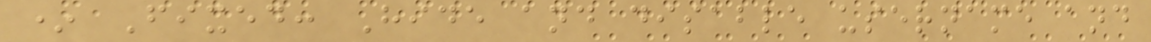* Fixed: Hide and disable username and
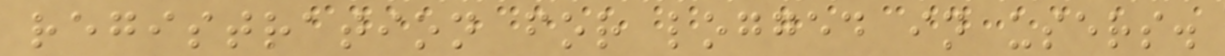registration for logged in users.
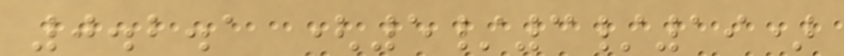0.2.1 (5/3/19)
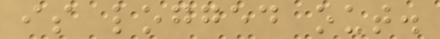is logged out.
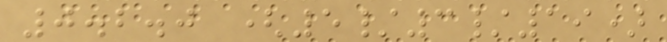0.2.0 (5/3/19)
